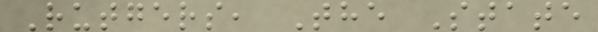Rutgers, The State
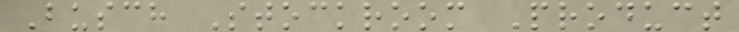Busch Stockroom Product
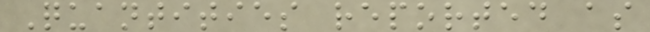Quantities reported as
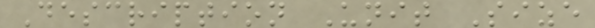Description Unit Size
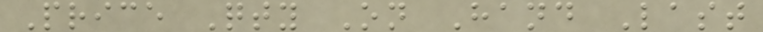Price Qty On Hand Last
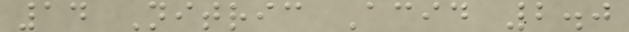14 Nitric Acid 2.0
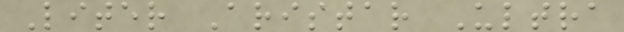Liter Aristar Ultra
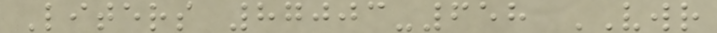Liters 87003-658 VWR
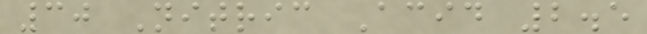30 Nitric Acid 2.5
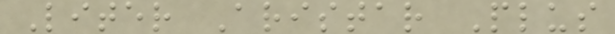Liter Aristar Plus
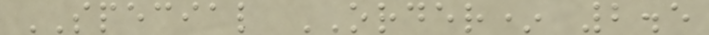SPECIAL ORDER* 2.5
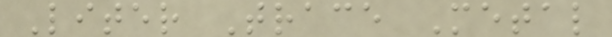Liter Trace Metal
